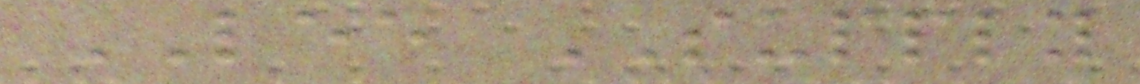LEE SUPPLY
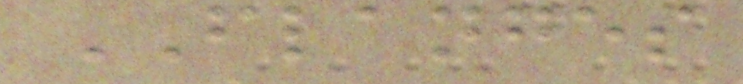FLANGES
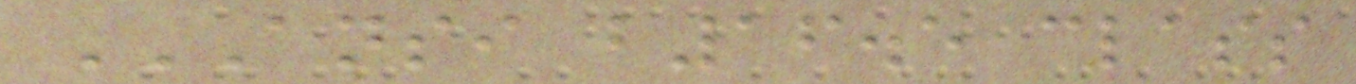ANSI B16.5 CLASS
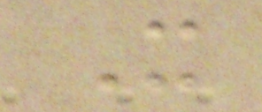X
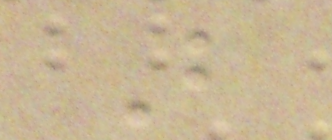B
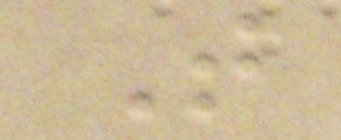T
